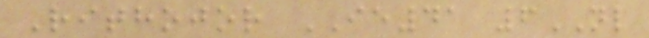Rithojor IE41 6NL
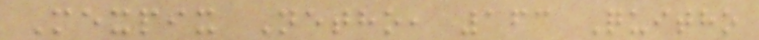Mexpix Netho, 163 Quitho
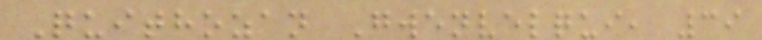Quithozan Gwenvelqui, 39
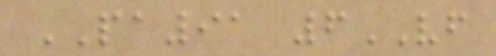PA91 6VF
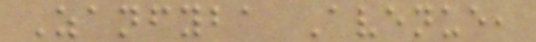Zanfyba Avenue,
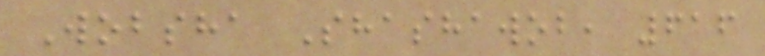Wobsha Shashawob, 616
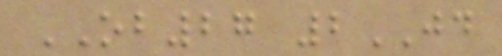OB27 2JD
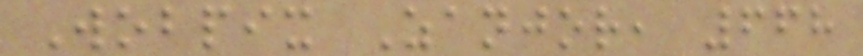Wobpix Zanjor, 668
